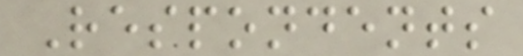Respondents
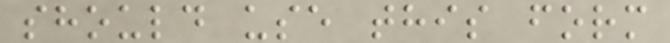should use this form
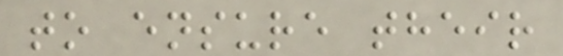to ensure their
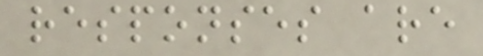responses are
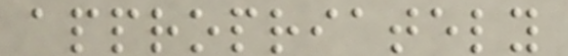appropriately
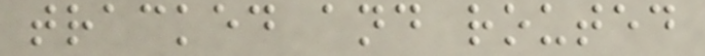tracked and routed
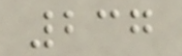237
